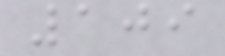109
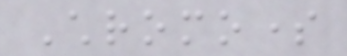Chromosome
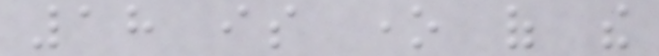18 is one of the
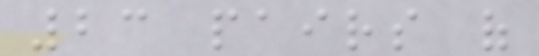23 pairs of
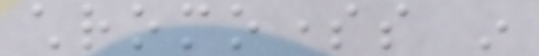chromosomes in
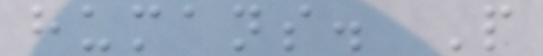humans. People
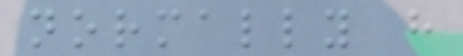normally have
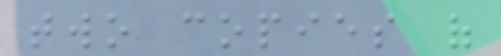two copies of
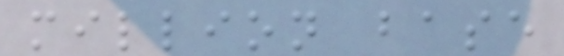million base
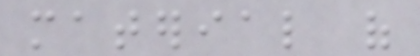material of
